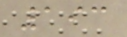193
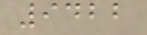9422
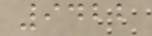9422
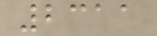2311
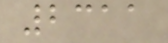2311
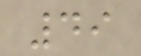49
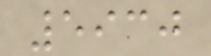5930
